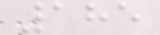185
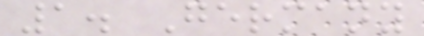1. Germany
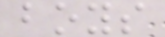boys
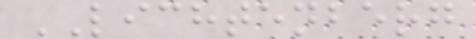LICHTENBERG
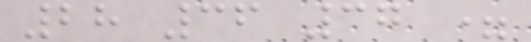28 36 37 =
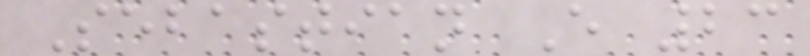Sebastian E 23
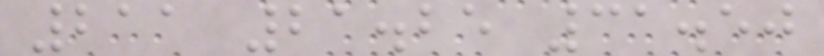211 21.25 31.50
